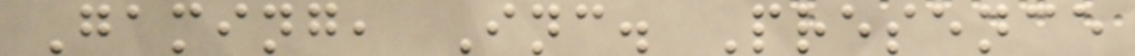Gaming, Inc. Presence
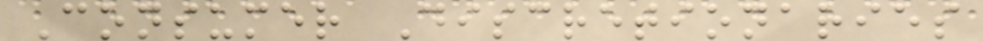Consumer Discretionaries
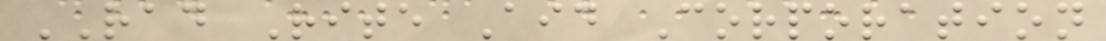RAD Rite Aid Corporation
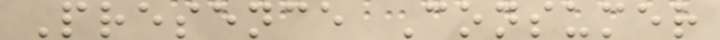Presence Consumer
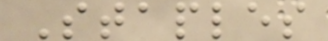Staples
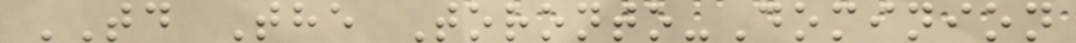TD The Toronto-Dominion
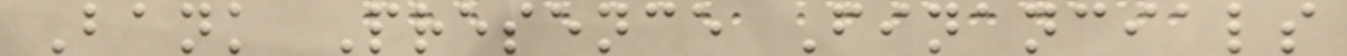Bank Presence Financials
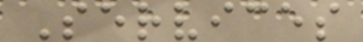Services
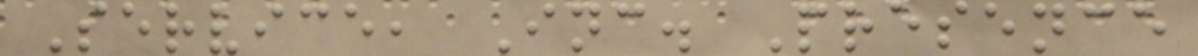Service, Inc. Presence
